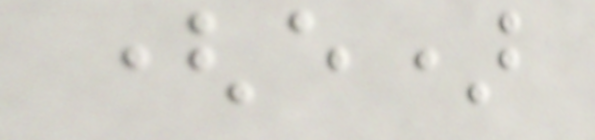(e)
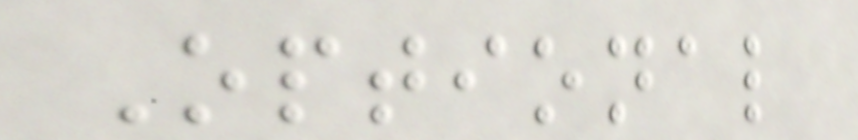Optional
